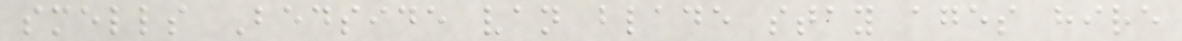smells Bedside van blade stay ages hire
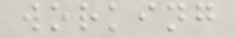working
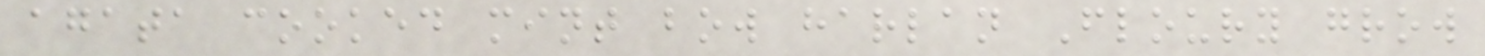agata cooked mint bow harlan Floury grow
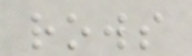rows
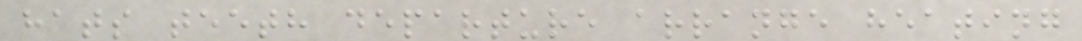hats teeth departure arrange heating
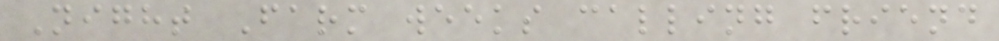Night Farm weeks calling friend
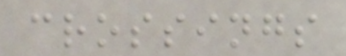crossings
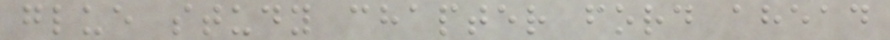glue study chapter ford ahead
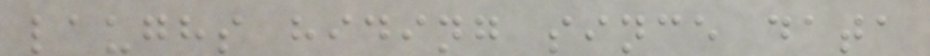laughs hiding since data
